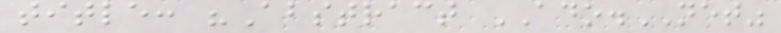title: "Abstract ADO.NET"
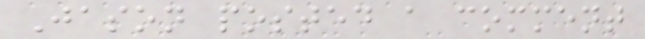Jason posted a comment
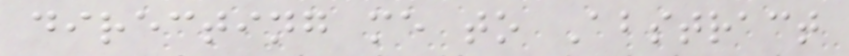directing me to Abstract
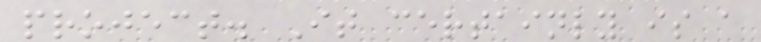project. It certainly is a
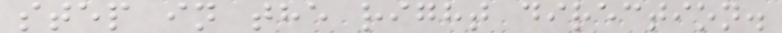step in the right direction.
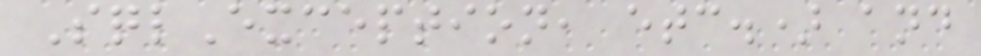SqlException, etc.) and
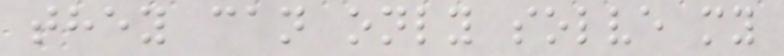they can only solve my
